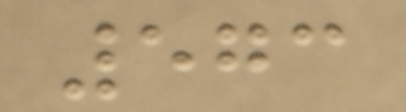573
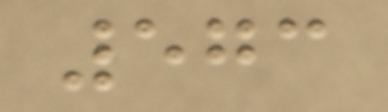573
